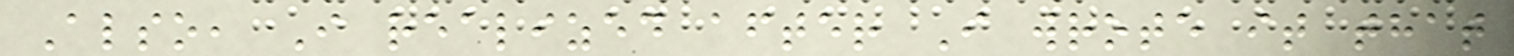Also, I realized after I wrote it that
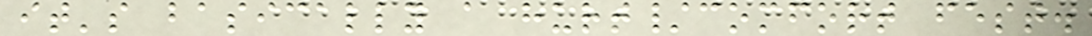it's basically a hurt/comfort fest.
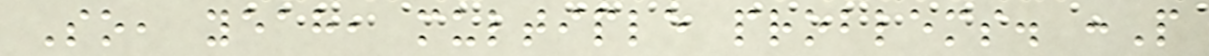So, yeah, multiple problems. :P
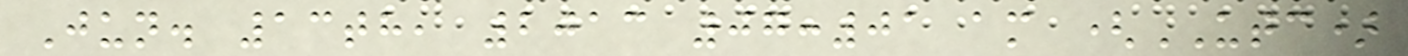Jun. 13th, 2013 07:01 am (UTC)
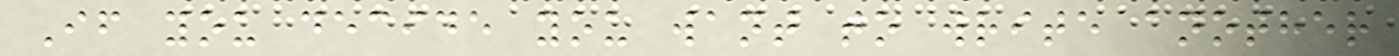If you decide you want to write another
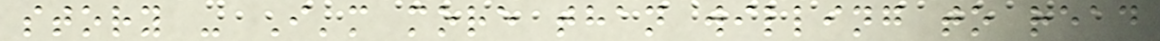story - I'm more than willing to read
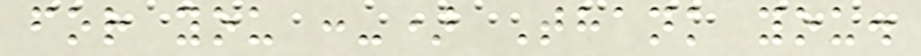for you :-) Thank you.
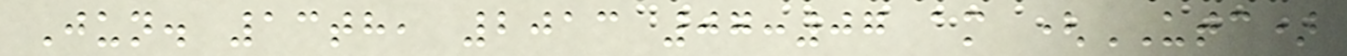Jun. 13th, 2013 07:07 am (UTC)
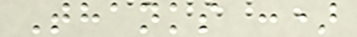Thanks :)
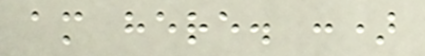am here. :)
